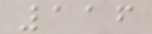116
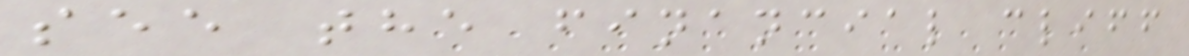see the financial cliff
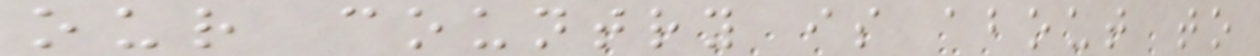our country is about to
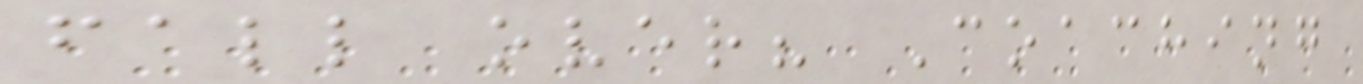fall over? Coaching
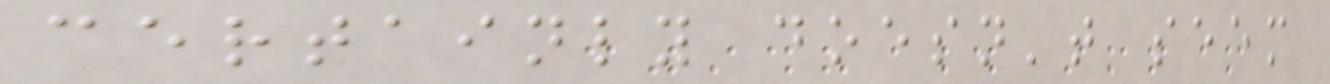certainly doesn't seem
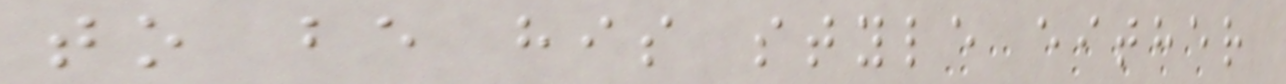to be his style either
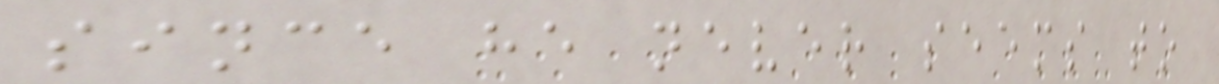since he never seems to
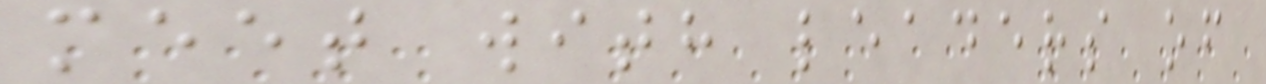meet with leaders of
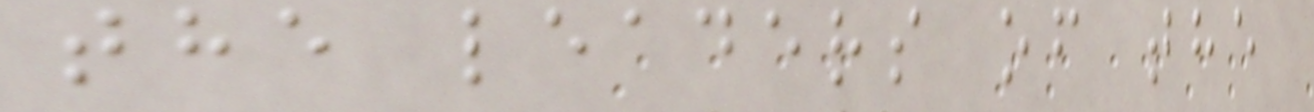the leaders of the
